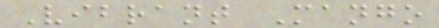Vibrant Mango
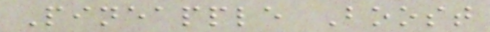Pineapple Boost
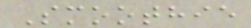Smoothie
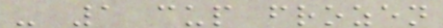- 1 cup frozen
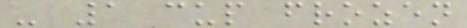- 1 cup frozen
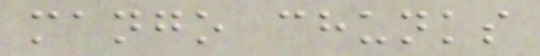mango chunks
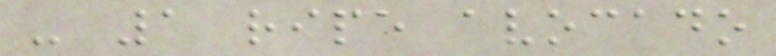- 1 ripe avocado
